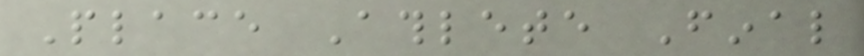Place Athlete Final
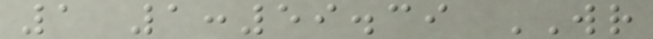1 1:59.39 WR
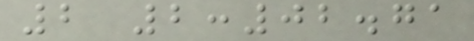2 2:02.71
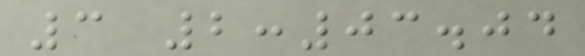3 2:03.04
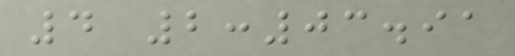4 2:03.91
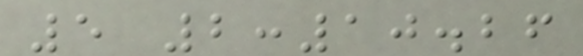5 2:10.26
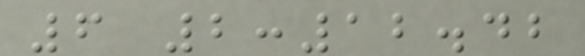6 2:12.42
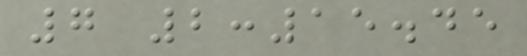7 2:15.45
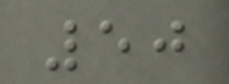50
